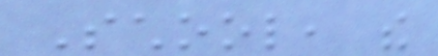School, the
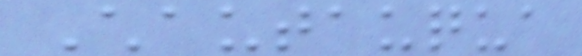Chautauqua
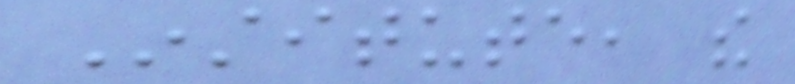Institute, the
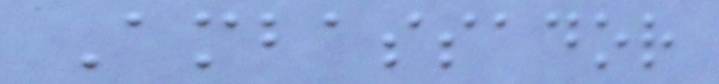Ambassador
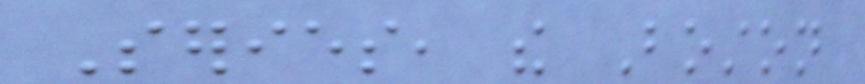Series, the Boston
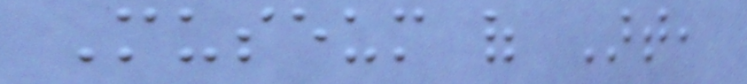Museum of Art,
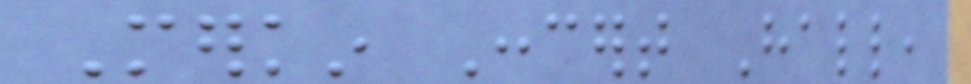Merkin Concert Hall,
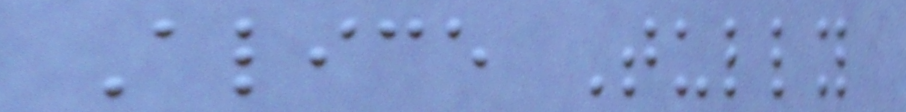Alice Tully
